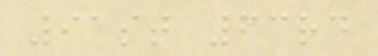91st 63rd
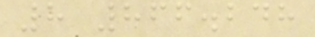8 866.248
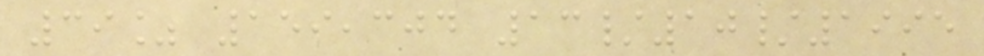39% 159,304 13/10/1995
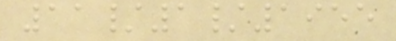11/1/1955
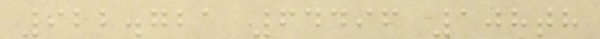922.721 64496 108th
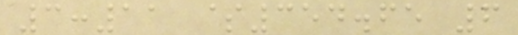3:11 $354.65 6
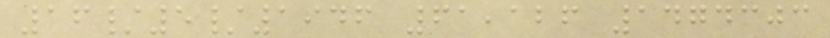16/5/1946 61,126 1474303
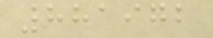881972
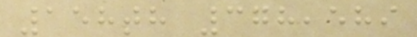158th 378,589
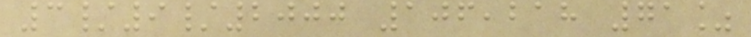3/9/2000 106,218 71%
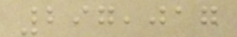297,017
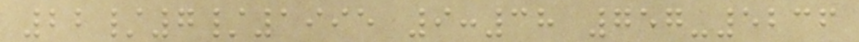22/7/1995 9:38 757-5236
